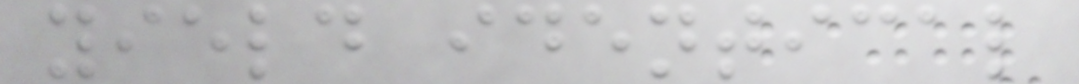yield identical
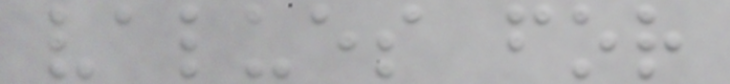values for
